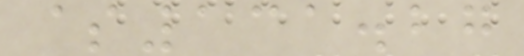$131.27
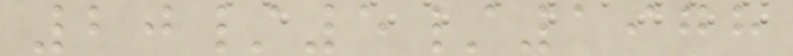20/5/1978
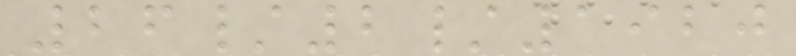26/2/1920
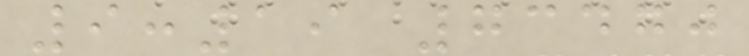9:19 73470
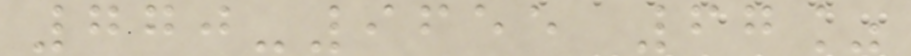770-9655 67%
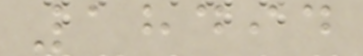18494
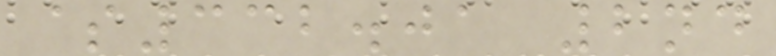$332.01 2nd
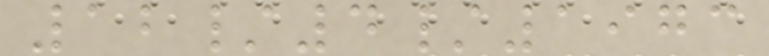12/4/1973
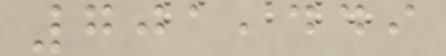701,449
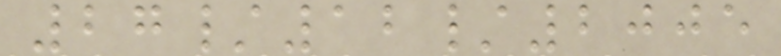27/12/2005
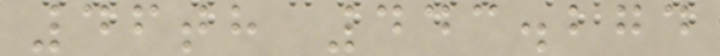46th 443.274
